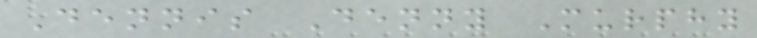Dennis Denny Murphy
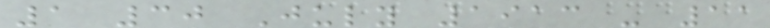1 30 July 1913 - 11
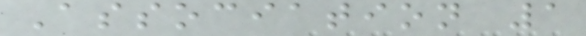Association 1
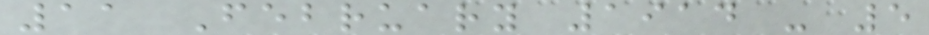11 February 1914 - 5
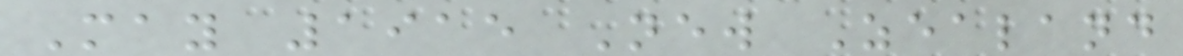May 1915 New Zealand
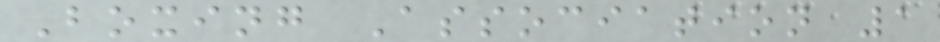Boxing Association 1
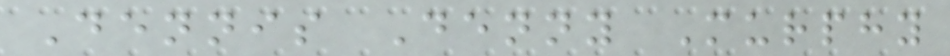Dennis Denny Murphy
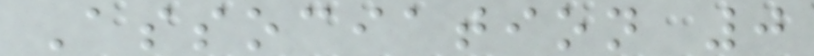Association 0
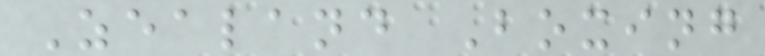Zealand Boxing
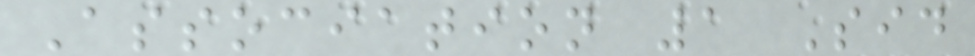Association 1 Sid
